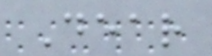Dear
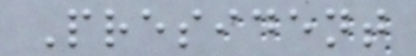President
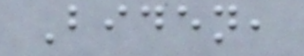Biden,
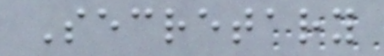Secretary
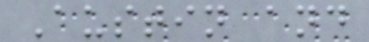Austin and
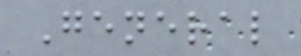General
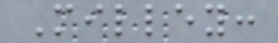Milley:
